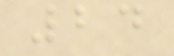24
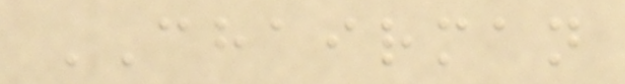CHAIRMAN
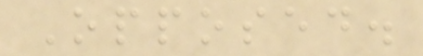Opposed.
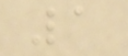1
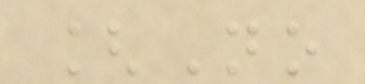[No
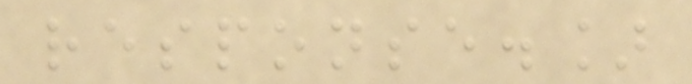response.]
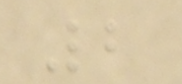2
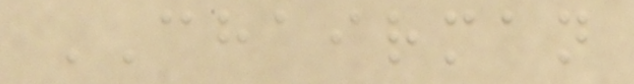CHAIRMAN
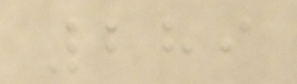289
